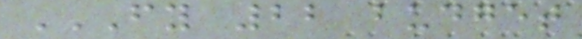FY 22 BUDGET
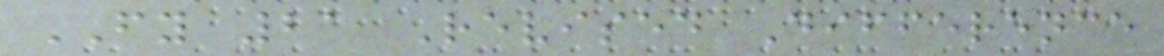FY 21 Revised Difference
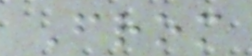From
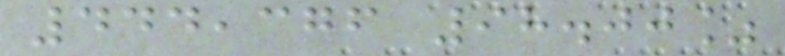444,376 98.00%
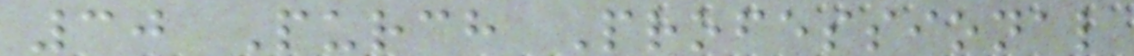30 Purch Professional
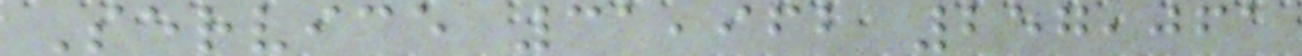Service 31,962 257,061
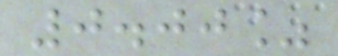0.00%
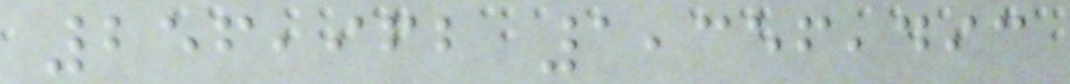256,962 1,356,493
